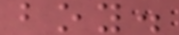boy.
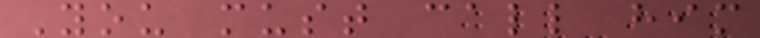You must call him
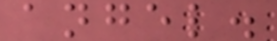angel.
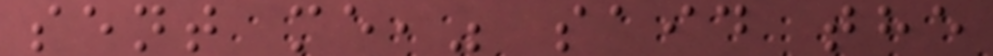sent me," said the
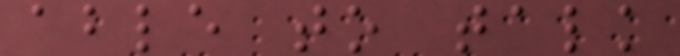able to talk
